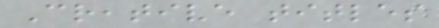Creative titles
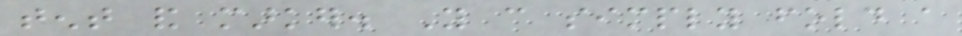tent and marker. You can simply fold a
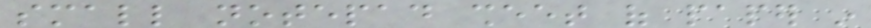small notepad sheet of paper in
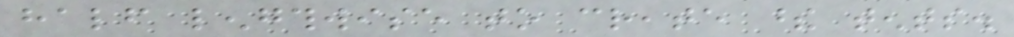half lengthwise to create these tents.
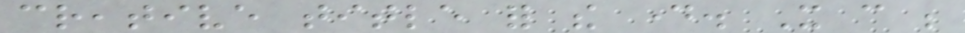creative title for the day. It can be
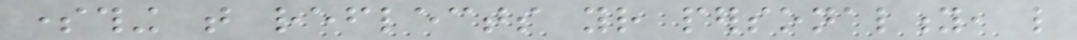something that reflects your personality, like
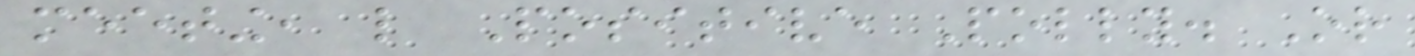meeting, like Positive Polly. Or
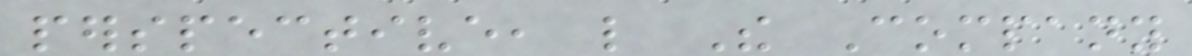perspective, like The Company
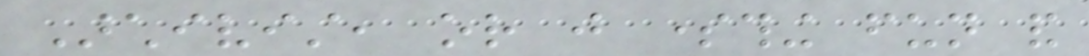Archivist, or just something fun and
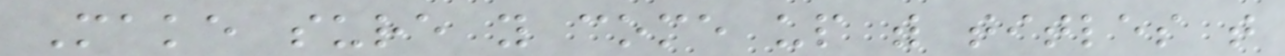Make sure you come up with titles that
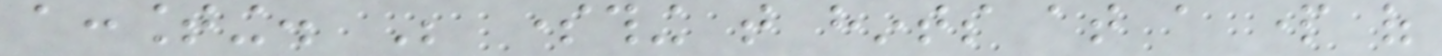accounting. Be something that hints at a part of
